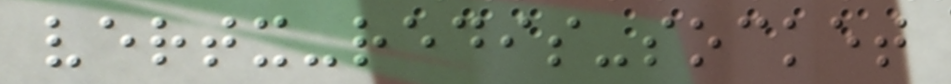vertx-redis-socket
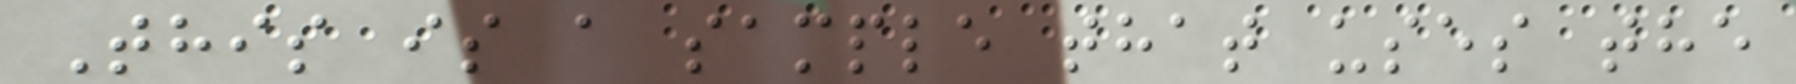This is a sample that uses the
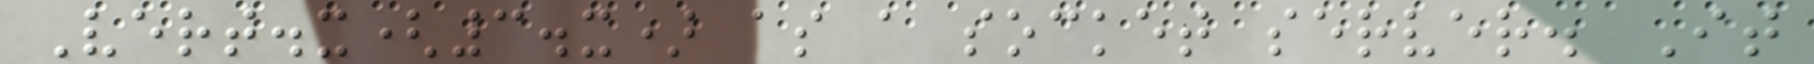Vert.x(3.x) as a socket server. It
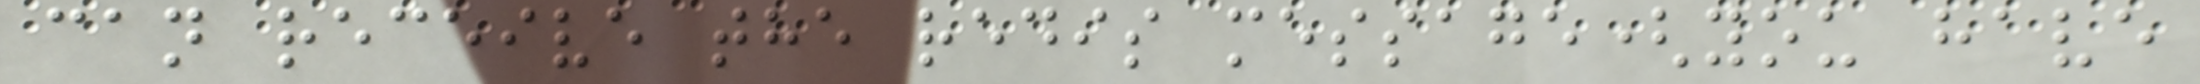can receive the redis message(you have
